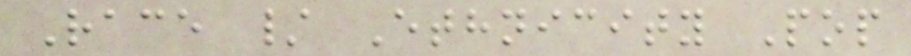Race / Ethnicity Pop
